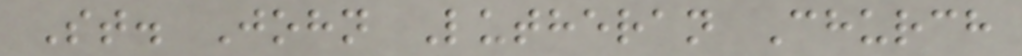St. John Lutheran Church
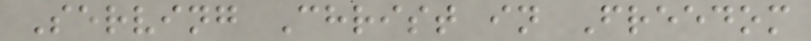Serving Christ in Freedom
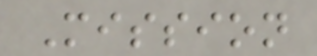Mission
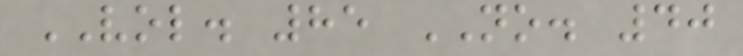VOL. 85 NO. 40
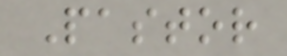Pastor
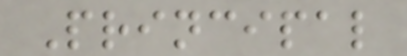Principal
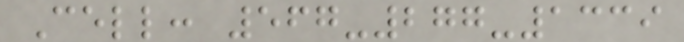Cell: 567-277-1339
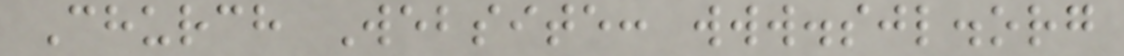Church Website: www.sjl.org
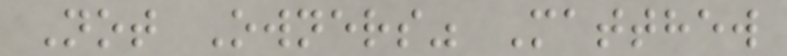Not Owners" Matthew
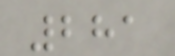281
